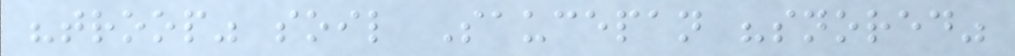"troop" soil Saucepan "snored"
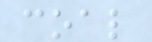coal
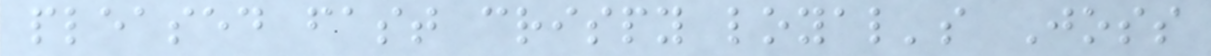pleased fast crispy loyal's Joss
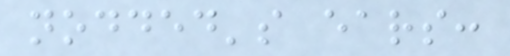nodded's ears:
